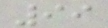99
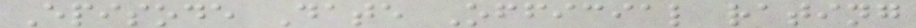Episode Date Official rating
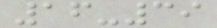16-39
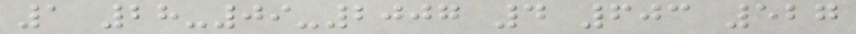1 28-09-2007 4 603 527
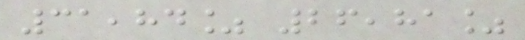31,84% 26,81%
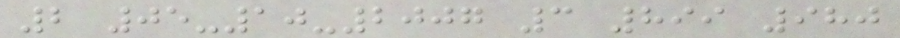2 05-10-2007 3 899 980
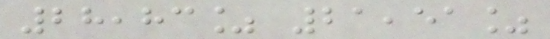28,83% 21,51%
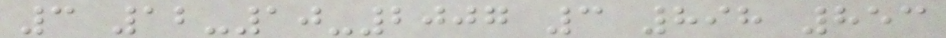3 12-10-2007 3 898 853
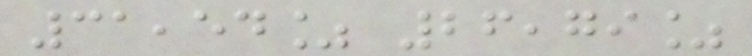31,54% 26,79%
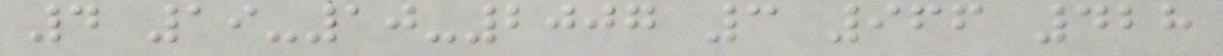4 19-10-2007 3 966 428
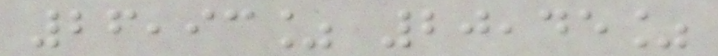26,93% 20,45%
